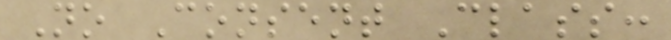No Consent Class:
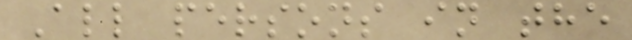All persons in the
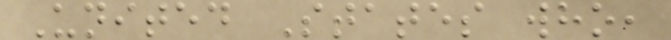United States who,
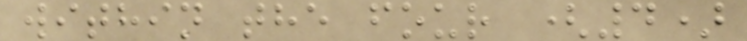within the four (4)
